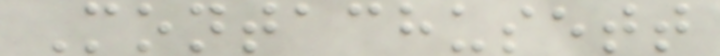Montachusett
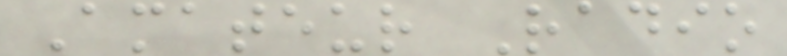Amateur Radio
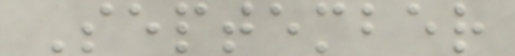September
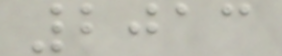2013
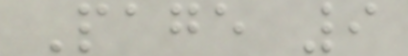Page 9
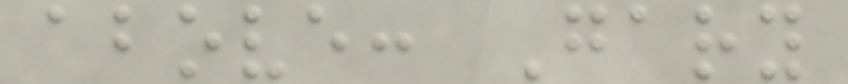above: Gary
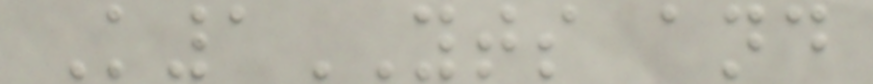K1YTS and
